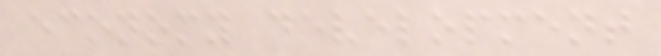economy development
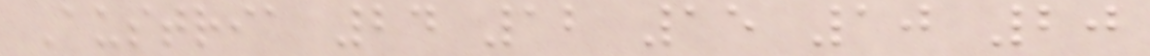Austria 24 12 15 10 20
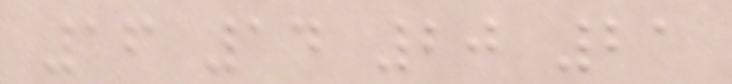16 14 20 21
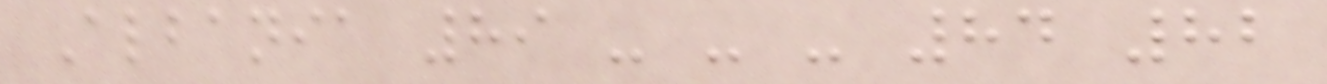Albania 89 - - - 84 82
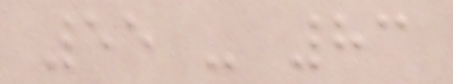55 - 83
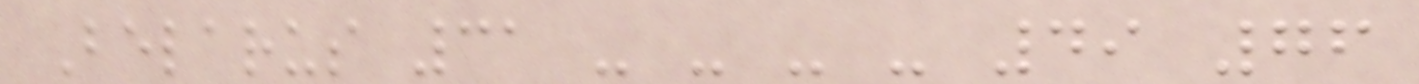Belarus 31 - - - - 49 76
